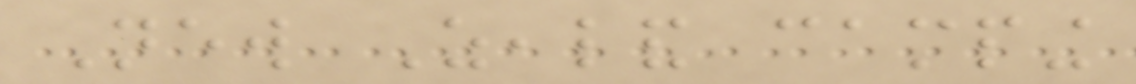New Zealand camping
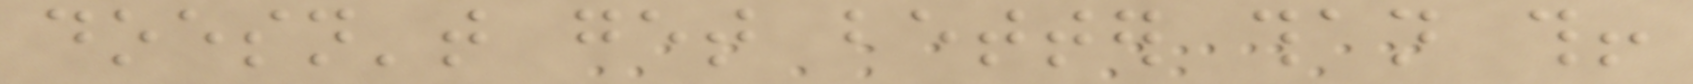doesn't get better than this!
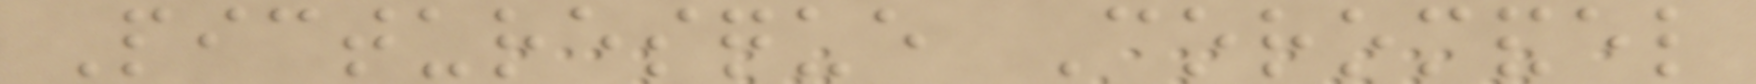Picturesque Coromandel
